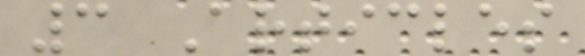3 Articles
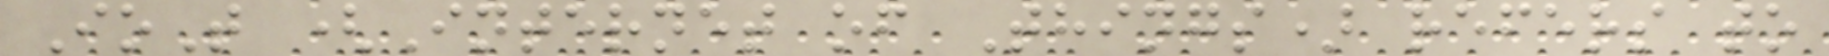IoT (Internet of Things) refers to
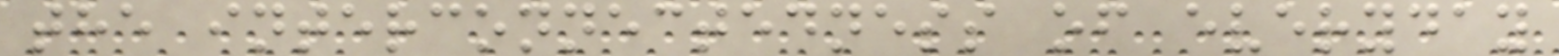the interconnectedness of everyday
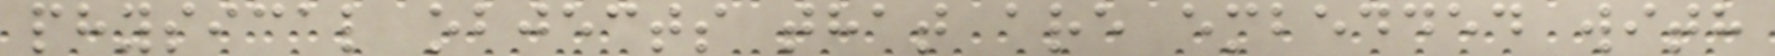physical objects that are embedded with
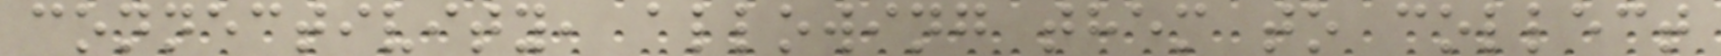connectivity, allowing them to collect
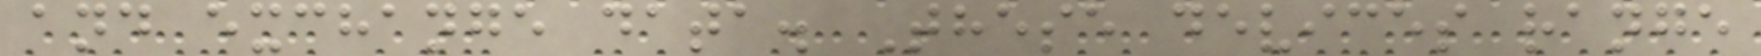and exchange data. These devices range
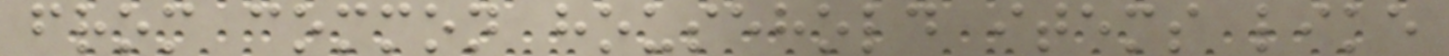from common household items like
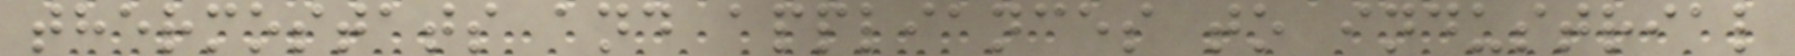thermostats and appliances to industrial
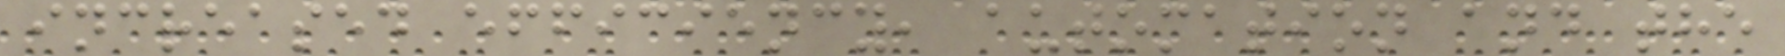increased efficiency, automation and the
